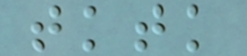tktk
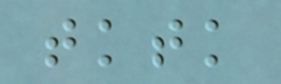tktk
